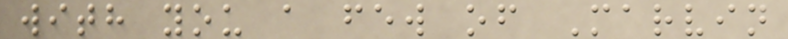with you a few of Marvin
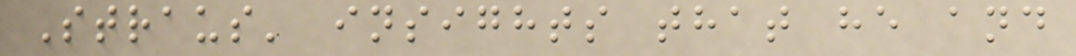Straus' insights that he and
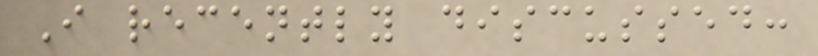I recently discussed:
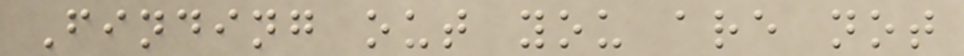Finding out you are not
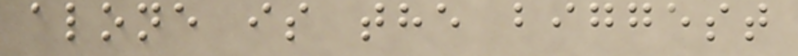alone is the biggest
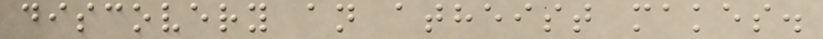discovery an atheist makes.
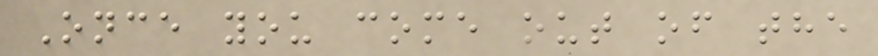Once you come out of the
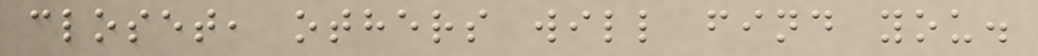closet, others will find you.
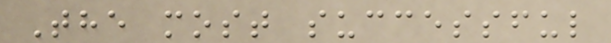The most successful
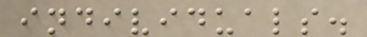individuals.
